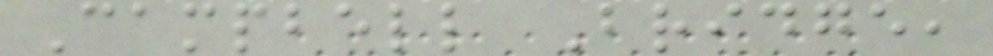Campbell Bridge,
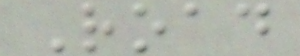Road
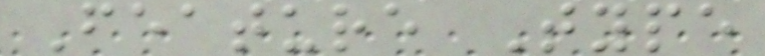Feature Type
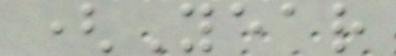(Year
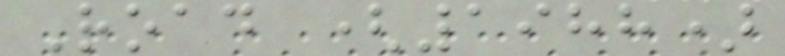Road (1988)
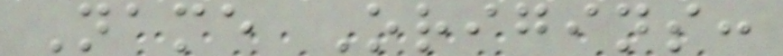Name Origins:
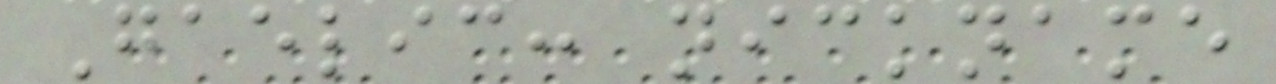Gaelic: nickname
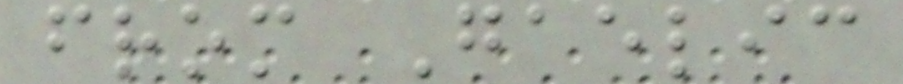from Gaelic
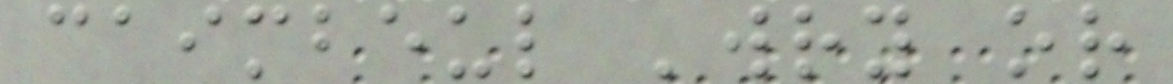caimbeul 'wry or
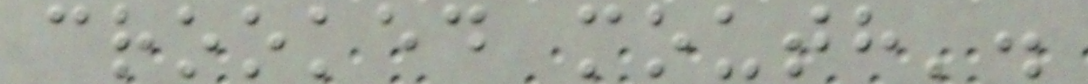crooked mouth'.
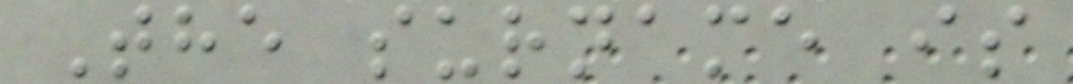The surname is
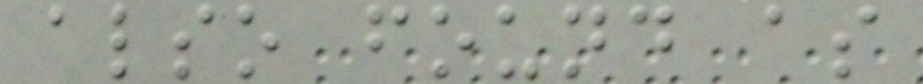also found as
